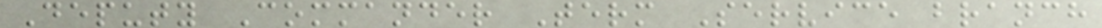Deputy Commander Term Service branch
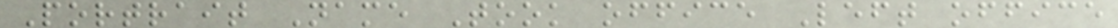Portrait Name Took office Left office
